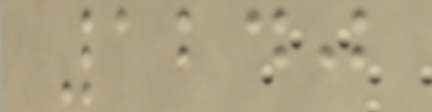1240
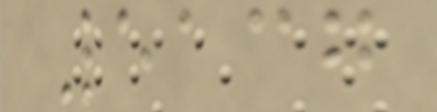5137
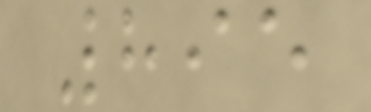895
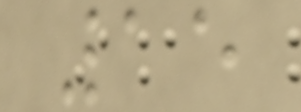15
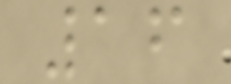16
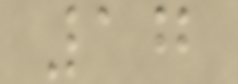17
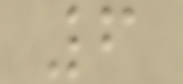6
